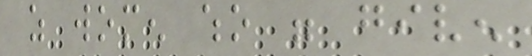as women who were given
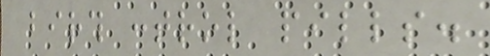birth control pills.
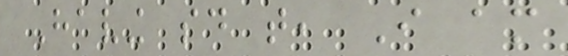Having said that, I am
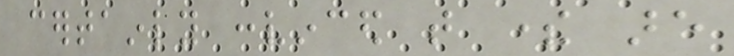certainly convinced that there are
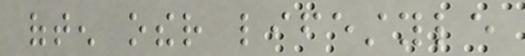often other lifestyle
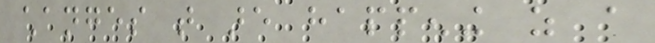changes that are happening as a
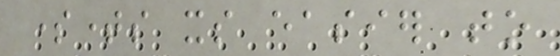sometimes its easier to
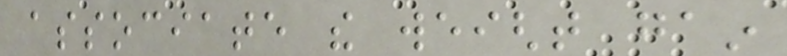associate the weight gain
